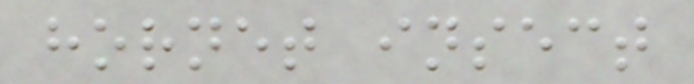hornet insect
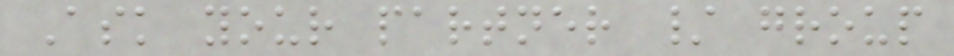Ask your partner / group
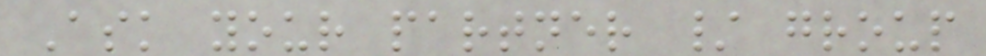Ask your partner / group
